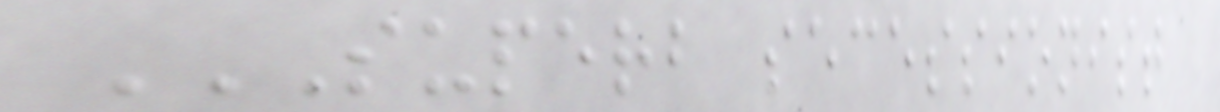SUPERB SECESSIONIST
